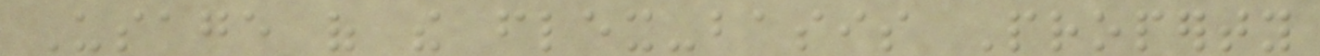Usage of the flex-basis Property
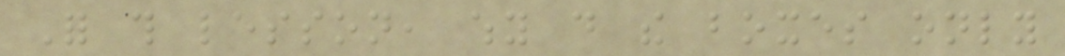For this lesson, why do the boxes only
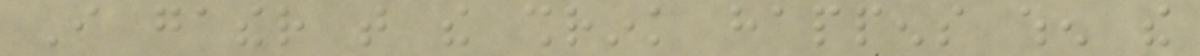I gather that the shrink happens when the
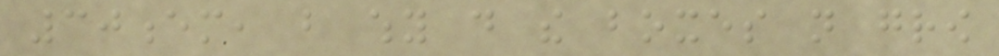30em, but why do the boxes not grow
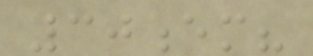30em?
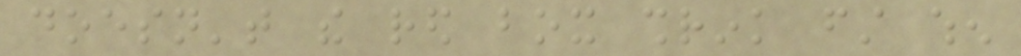doesn't the red box shrink first when
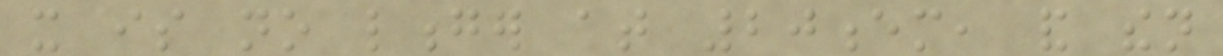it is no longer at 20em, and then
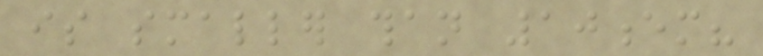is smaller than 10em?
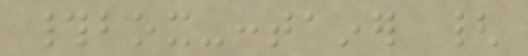#box-container {
